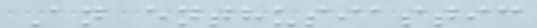An enthusiastic
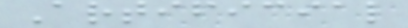Artificial
